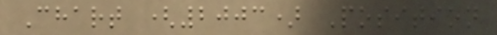Chart (2003) Position
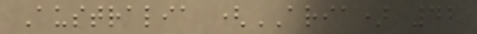Australia (ARIA) 42
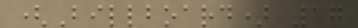(Billboard) 17
